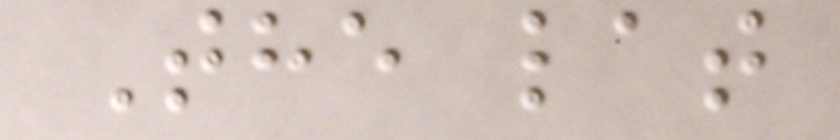The lat
